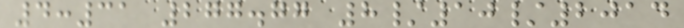4:31 277.77 8/10/2014
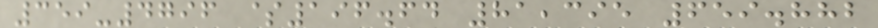359-4796 $196.64 81,395 659.882
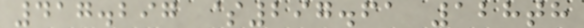417.297 $297.61 128th
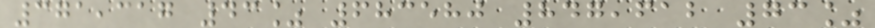371,317 43% 683580 847,612 73%
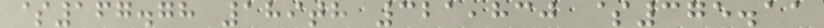$167.78 189th 321,830 $375.11
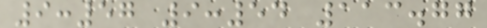9:57 9:54 113.77
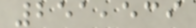251,539
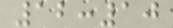12:10
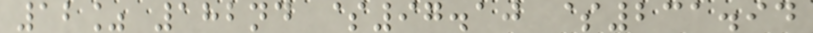12% 182nd $97.10 $231.94
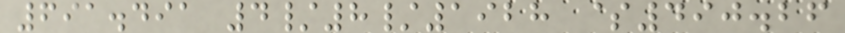691.491 4/8/1928 $490.26
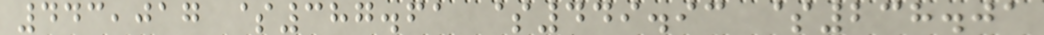443,017 $387.61 $449.93 $238.01
